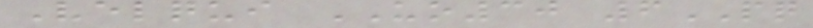Velqui UO30 6PQ
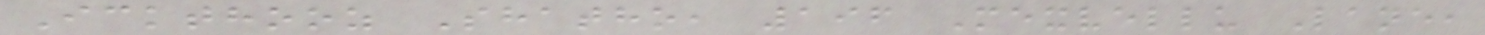Ickthooz Shatho, 196 Mexvellu Lane,
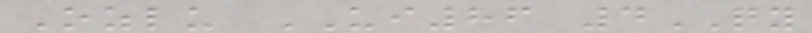Ozlu UI86 4QY
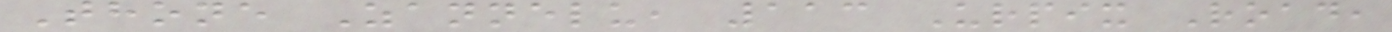Thone Zannelu, 113 Urpix Road,
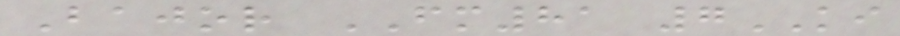Bajor FM81 7KI
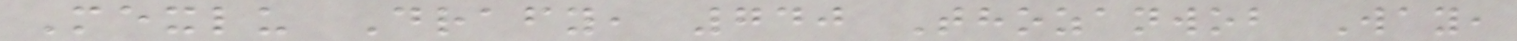Mexlu Drafy, 740 Thozanwob Way,
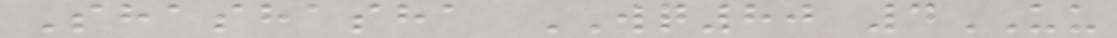Shashasha WQ80 4UU
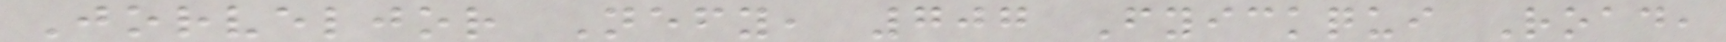Jorveljor Nefy, 707 Fyickqui Road,
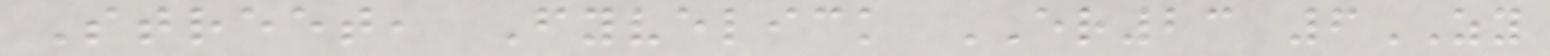Street, Fyvelick ER23 6ZY
